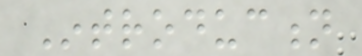Introduction
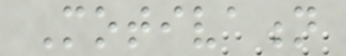Motivation
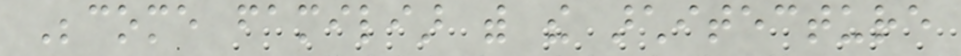Become familiar with the architecture
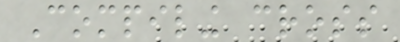Compiling cross
